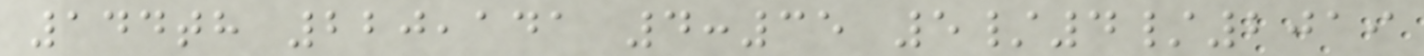144th 220,141 4:35 5/4/2019
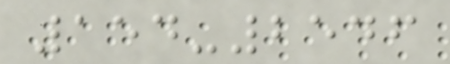154-2546
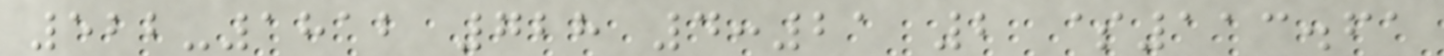522-1812 728 4:21 2 $113.61
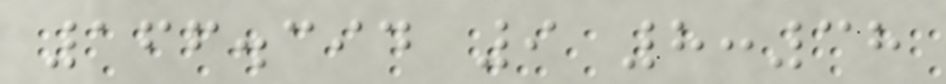166.394 9 8:38
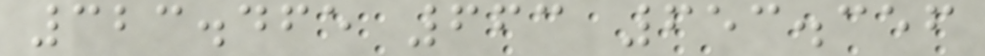323.465 663 653.356
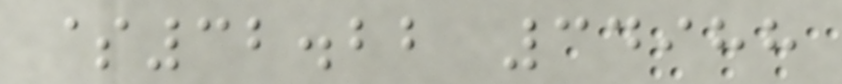$32.22 34988
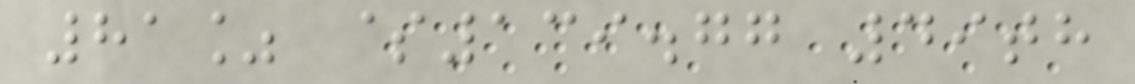81% $139.77 49th
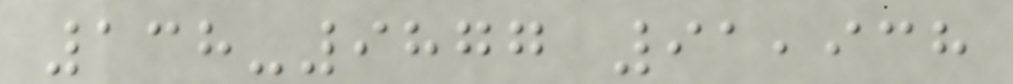138-9877 91,938
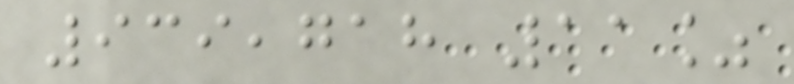939,718 11%
